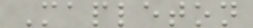Mapleton
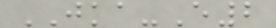JKA-E2
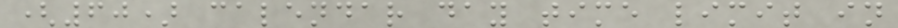(60) calendar day time limit in
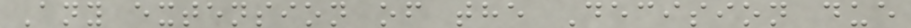Any extension of the Decision due
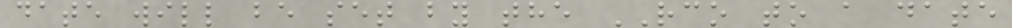date will be set by the RCO to a date
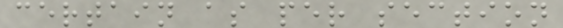certain as per section
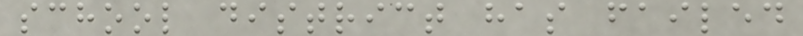school district has failed
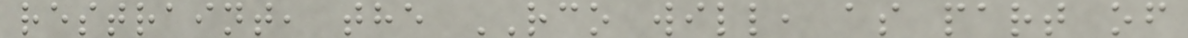restraint, the RCO will, as part of
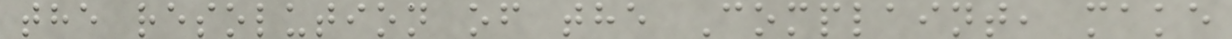the resolution of the Complaint, make
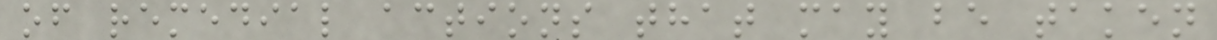of remedial actions that may be taken
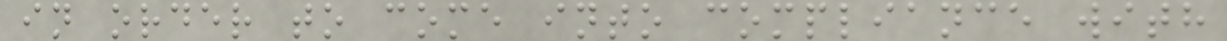in order to come into compliance with
